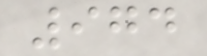974
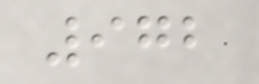972
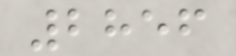2856
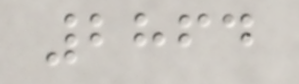2864
